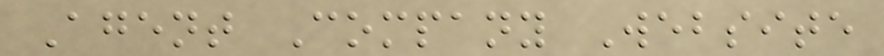Agent Company Website
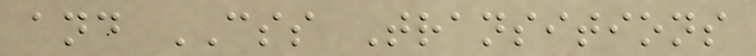and CSS Transitions
